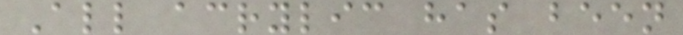All acrylic has been
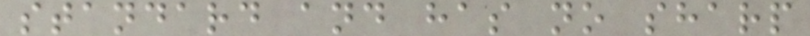standard and has no sharp
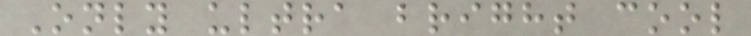Only ultra bright cool
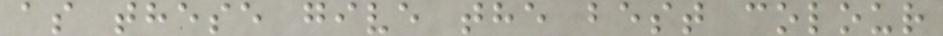as these give the best colour
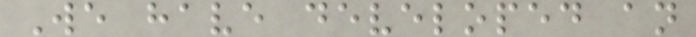We have developed an
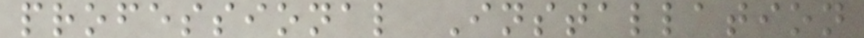professional Installation
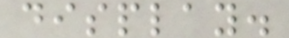display.
